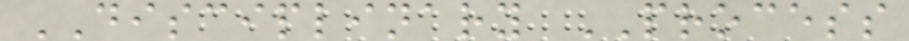DISCIPLINARY PROCESS
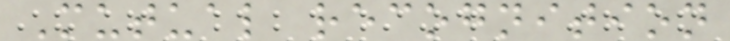Mutual recognition
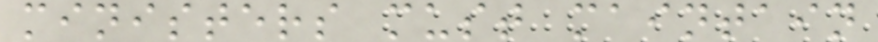ministers must maintain
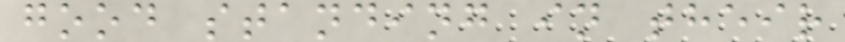good standing in their
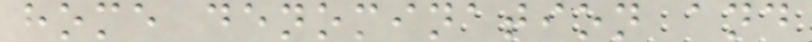home denomination and
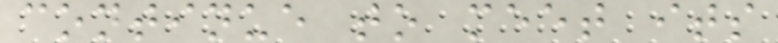continue to meet its
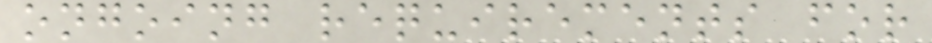ongoing requirements for
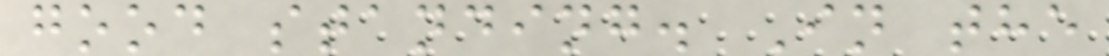good standing. In the
